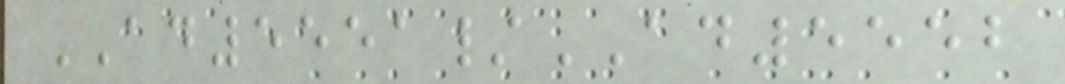AD5551/AD5552
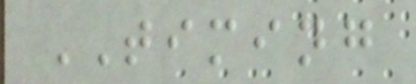TIMING
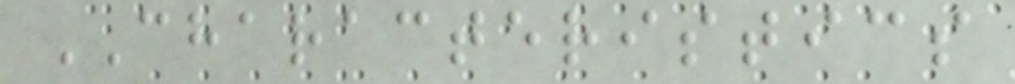CHARACTERISTICS
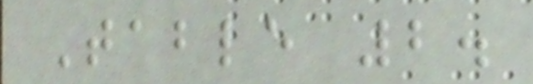Table 2.
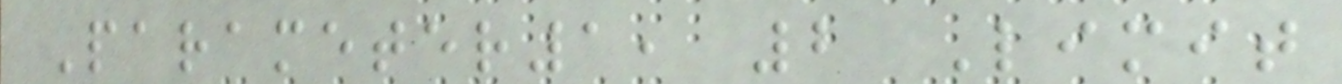Parameter1, 2 Limit
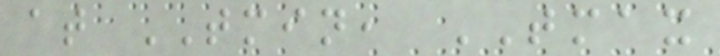at TMIN, TMAX
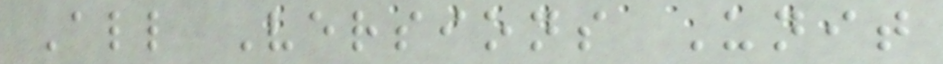All Versions Unit
